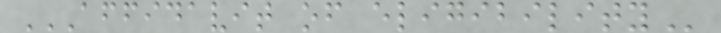AFFIDAVIT OF ELIGIBILITY
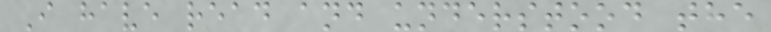I have read and understood the
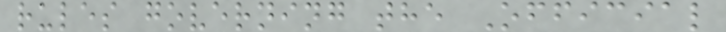rules governing the Official
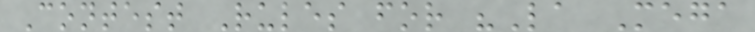Contest Rules for "La Mega
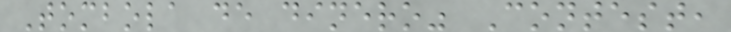Tombola de dinero" Contest,
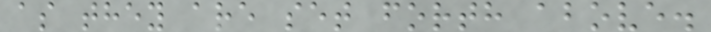as they are set forth above.
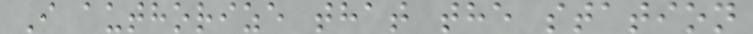I authorize that the station
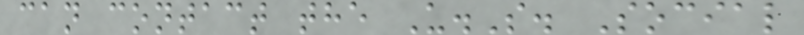can contact the U.S. Social
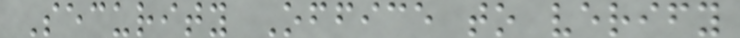Security Office to verify
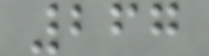267
